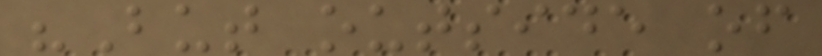"But outside of
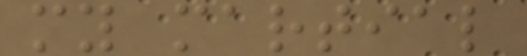my martial
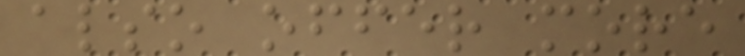also offer more
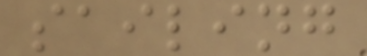sailing
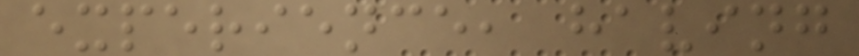experience, having
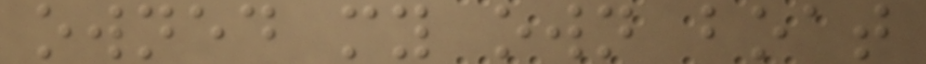owned my own boat
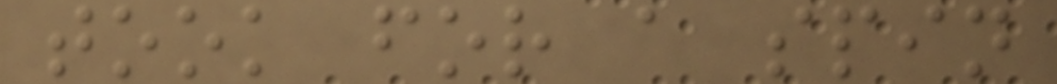took for a spin
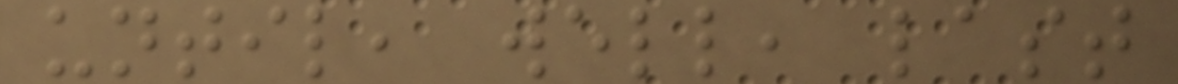until, well, last
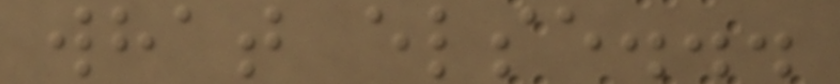what else...
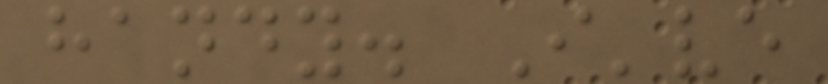handy. I've
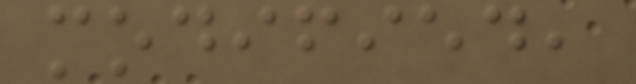modified,
